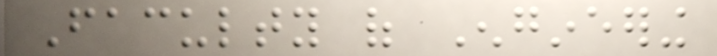Faculty of Engineering
